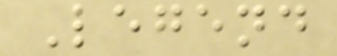Legend
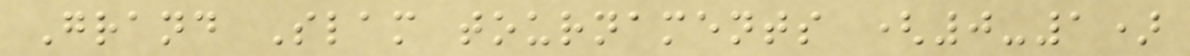Grand Slam tournaments (0-1)
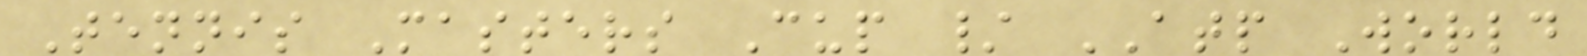Tennis Masters Cup / ATP World
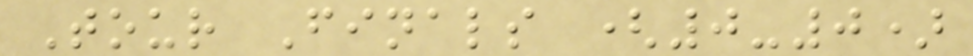Tour Finals (0-0)
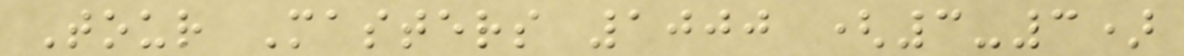Tour Masters 1000 (3-3)
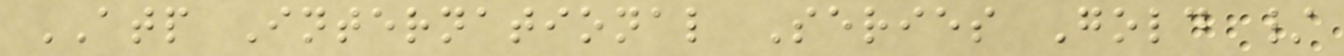ATP International Series Gold /
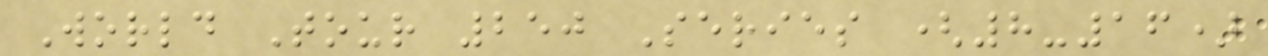World Tour 250 Series (8-16)
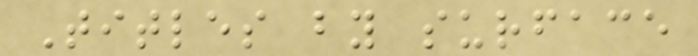Titles by surface
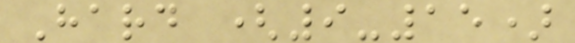Hard (9-15)
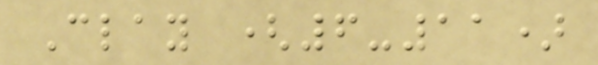Clay (6-11)
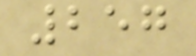257
